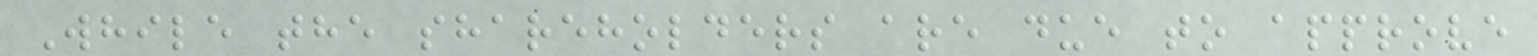While the shareholders are due to approve
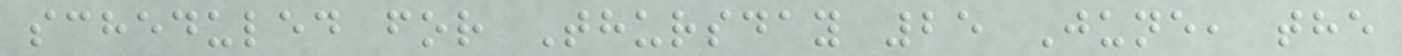scheduled for Thursday 25 June, the
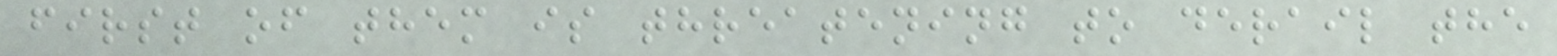first of them is threatening to derail the
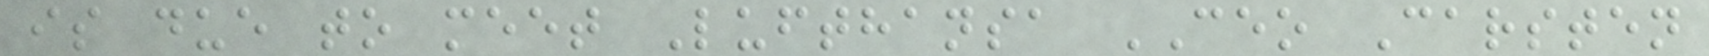is due to meet Lufthansa CEO Carsten
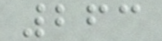263
